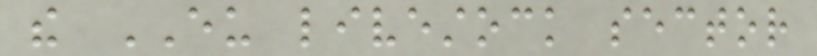the EU livestock sector
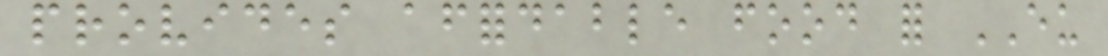provides affordable food for EU
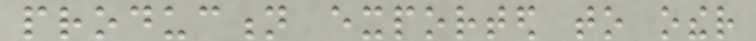production exported to other
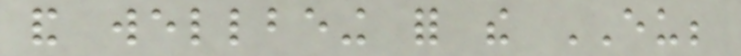and wellbeing for the EU;
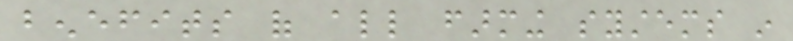benefits of all farming systems in
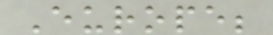Europe;
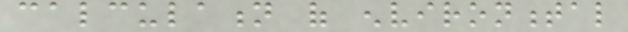calculation of environmental
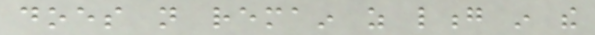does not remain as long in the
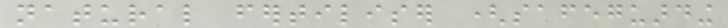natural fertiliser (safeguarding
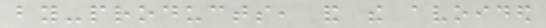by-products, and the avoided
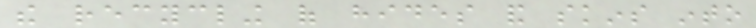the recycling of hides and skins into
